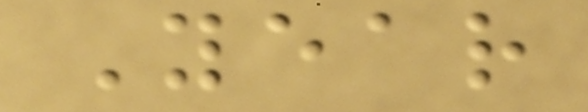Year
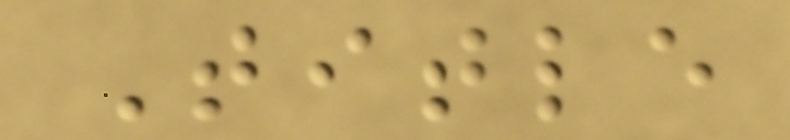Title
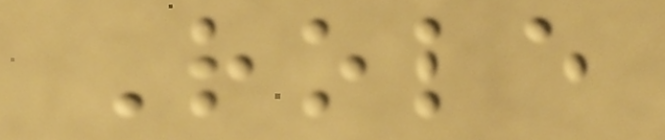Role
